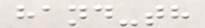hand-th
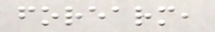forearm,
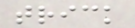trick
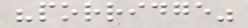"porridge"
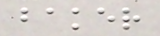baker
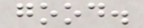good.
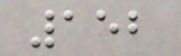152
